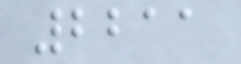2211
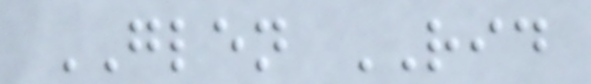GLEN RID
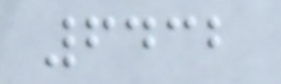6432
